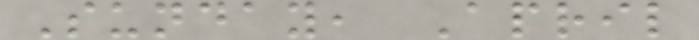Sunday, April
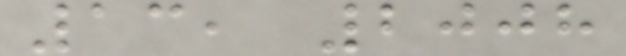13, 2008
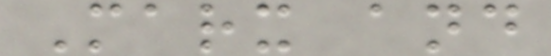Marx and
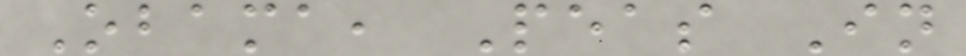Obama, Peas In
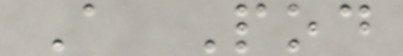A Pod
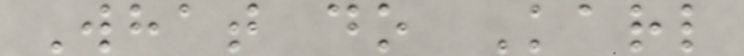What do Karl
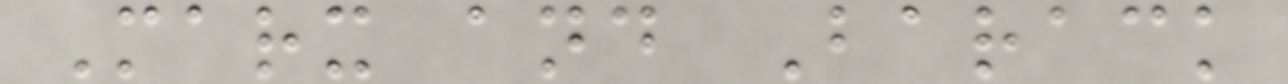Marx and Barack
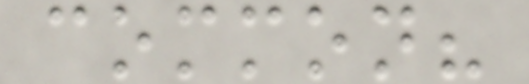common?
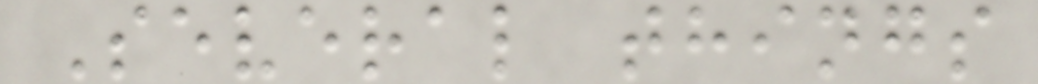Several things
